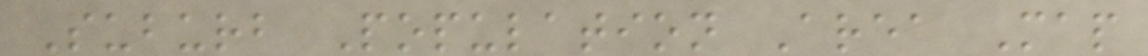Suburb Population Area Map
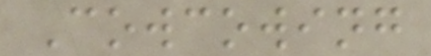Cowcowing
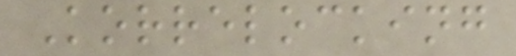Korrelocking
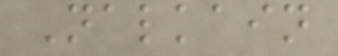Nalkain
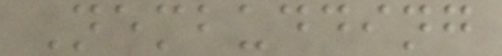Nembudding
